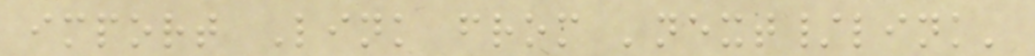import Link from 'next/link'
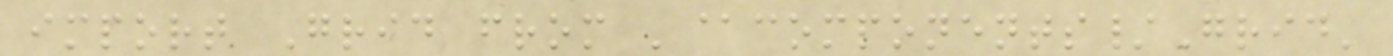import Grid from '@components/Grid'
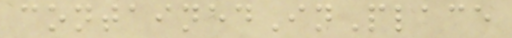containedInPlace
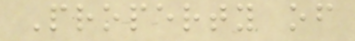Property of
